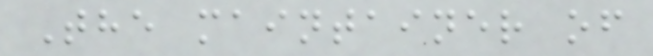The maintainer of
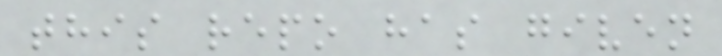this repo has given
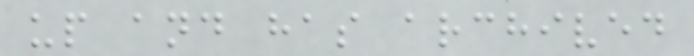up and has archived
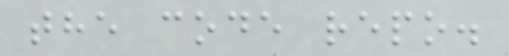the code repo.
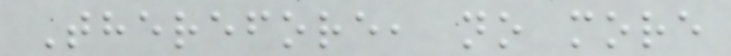Therefore, no more
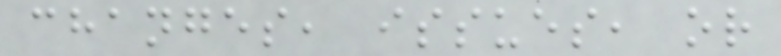changes, issues, or
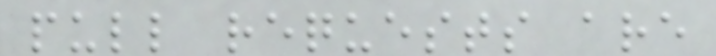pull requests are
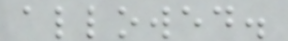allowed.
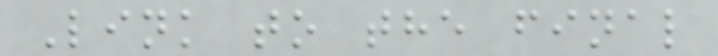Link to the final
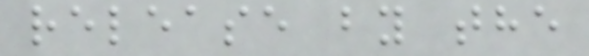release by the
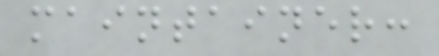maintainer:
